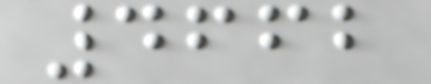4662
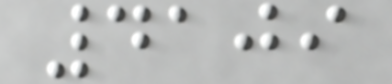4109
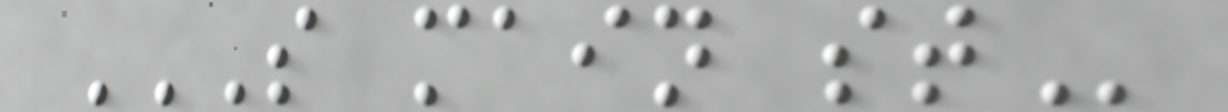S MAIN ST
